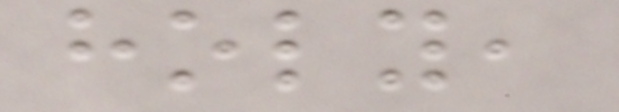holy,
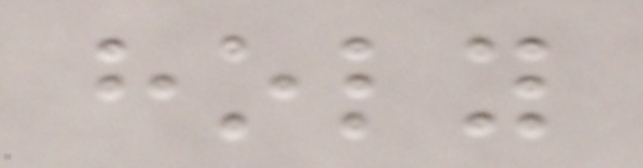holy
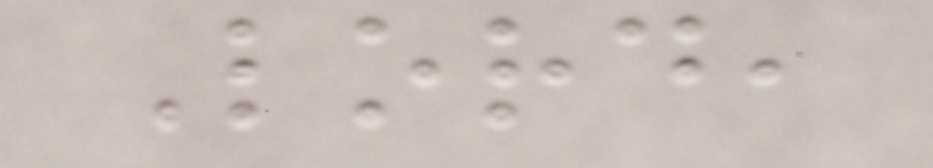Lord,
